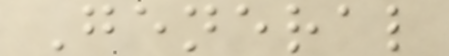General
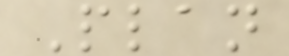Plan
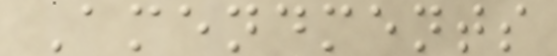Amendments
